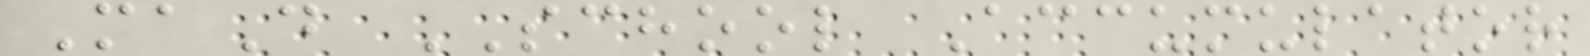MaD SCHOOL Accumulator
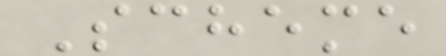Scheme
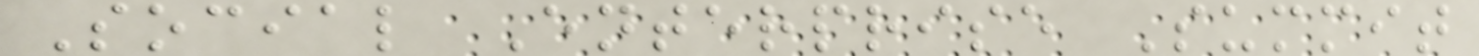Social Enterprise Summit
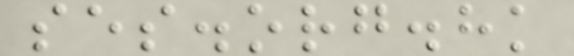ses.org.hk
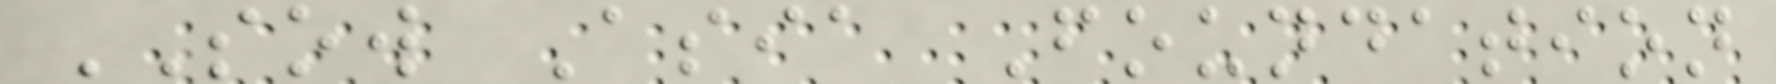SOW Asia Foundation
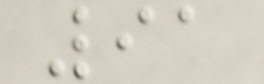91
